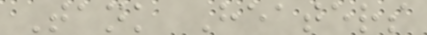Tank Heaters
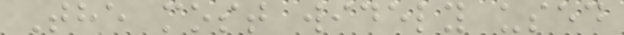The most widely used
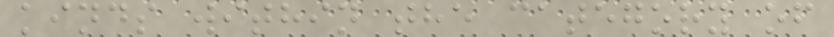kinds within the category of
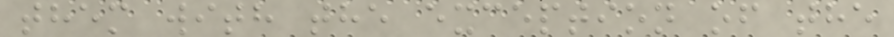them with the exception of the
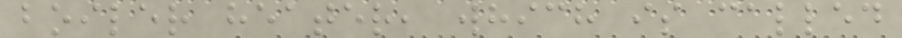boiler heater, which is called
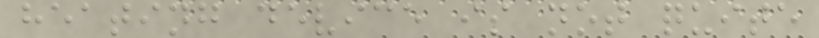heating device is not quite
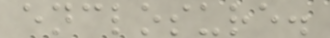enclosure.
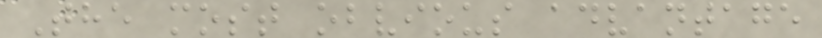The most obvious advantage
